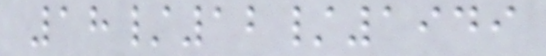18/12/1949
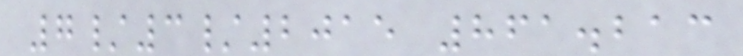7/3/2015 861.213
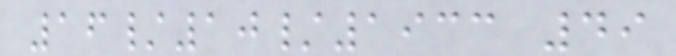16/10/1933 49
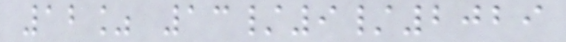12% 13/9/2029
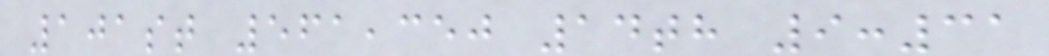101st 561,350 14th 9:31
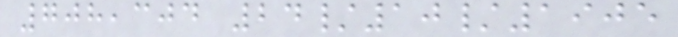708,304 24/10/1905
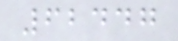62447
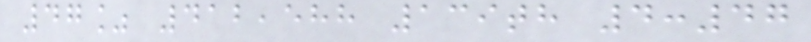47% 412,588 139th 4:47
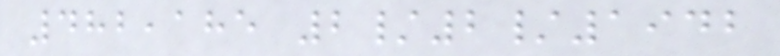482,185 2/2/1942
